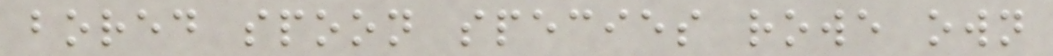bored spoon species rowe own
